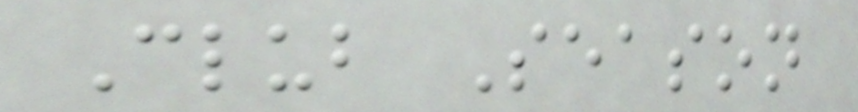Club Season
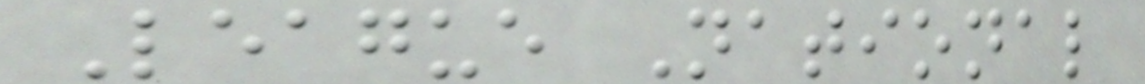League National
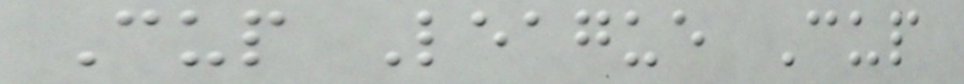Cup League Cup
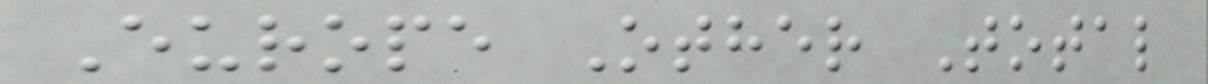Europe Other Total
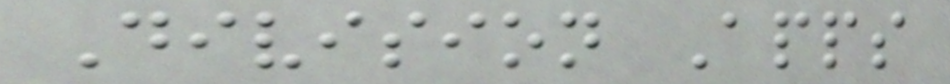Division Apps
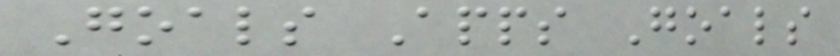Goals Apps Goals
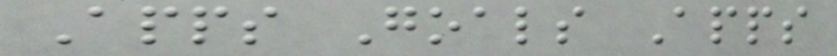Apps Goals Apps
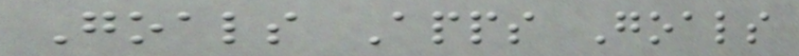Goals Apps Goals
